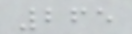265
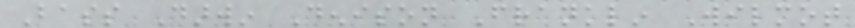Bass Darwin Denison Franklin Wilmot
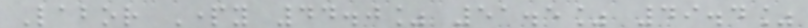Labor Party 44.0% 51.5% 49.4%
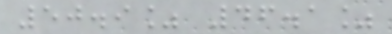50.9% 46.1%
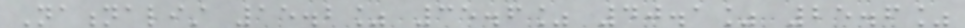Nationalist 15.2% 35.6% 40.1% 25.6%
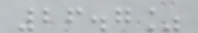26.7%
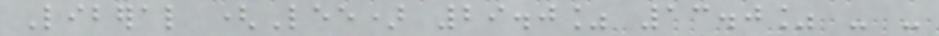Liberal (Lee) 29.0% 13.0% - -
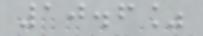10.6%
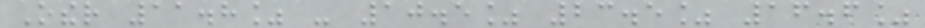Other 11.8% - 10.5% 23.5% 16.6%
